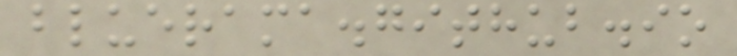bluerama.github.io
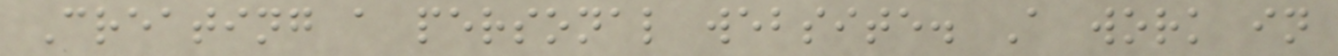Creating a personal website. A work in
